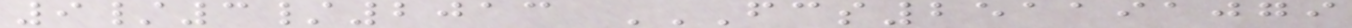9/3/2013 FCS251191079
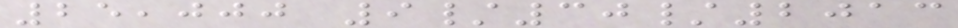25,000 9/30/2013
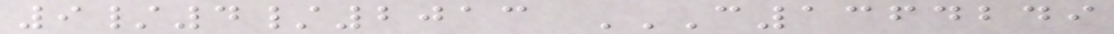9/4/2013 C1364249
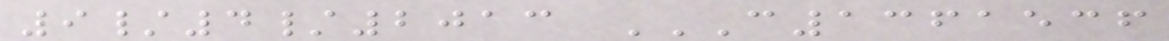9/4/2013 C1361536
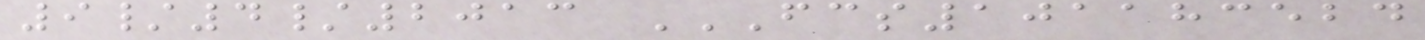9/4/2013 FCS101183524
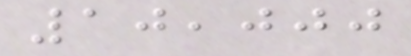10,000
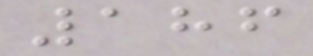186
